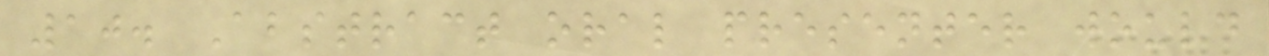10. Abstract oral presenter would
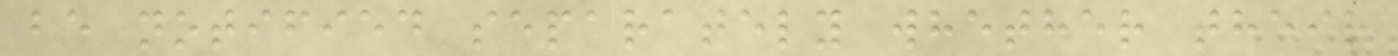be notified separately whether their
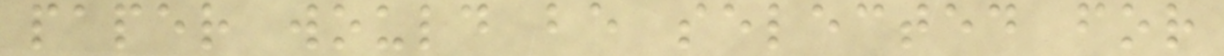paper would be selected for
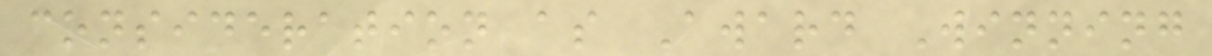consideration as Award Winning
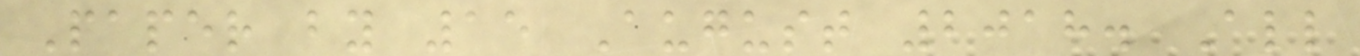Paper by 15 August 2018. All
